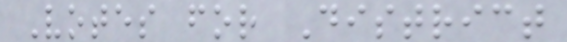Votes for District
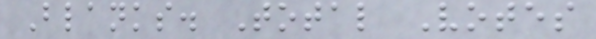Blanks. Total Votes
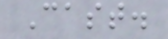Cast.
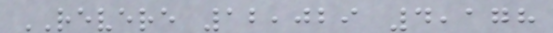REVERE 12,029 4,178
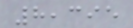8,395
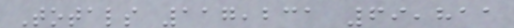Totals 117,231 69,811
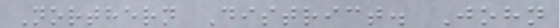Northern District. John
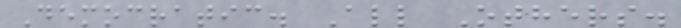Democratic. All Others.
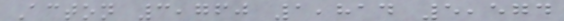Acton 3,760 1,814 5,574
